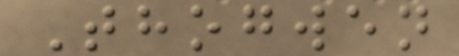Thogwen
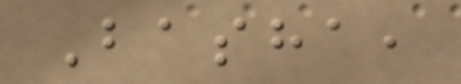Basha,
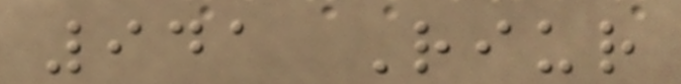941 Riur
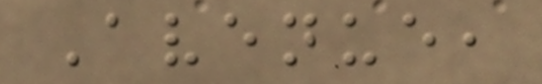Avenue,
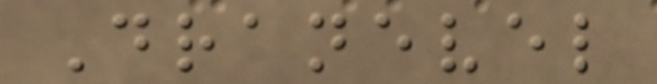Dranevel
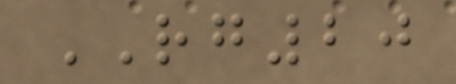RG20
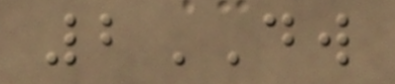2DW
